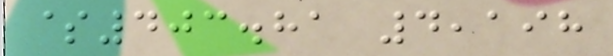$403.81 4,198
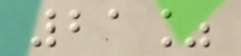21%
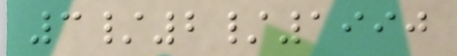3/2/1990
